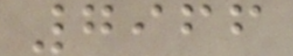7966
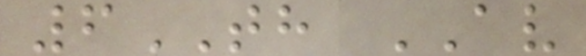6TH AV
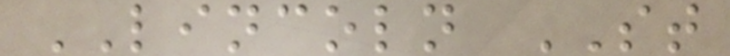LINCOLN ST
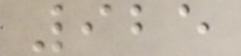925
